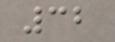32
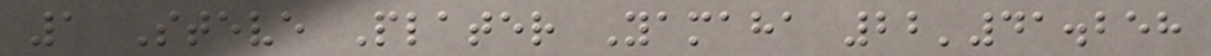1 Steve Plater Yamaha 22'41.258
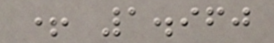+ 1.960
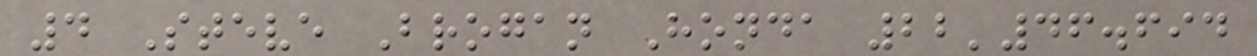4 Steve Brogan Honda 22'46.694
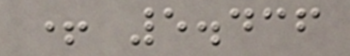+ 5.436
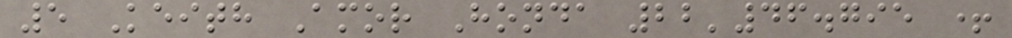5 Keith Amor Honda 22'46.795 +
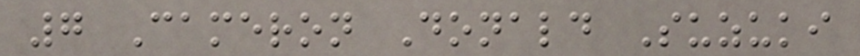7 Cameron Donald Suzuki
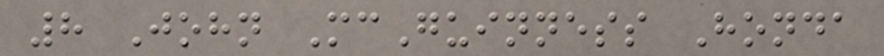8 John McGuinness Honda
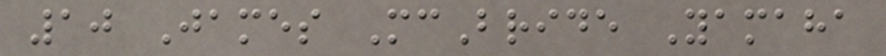10 James McBride Yamaha
